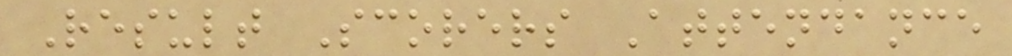Result Scorers Attendance
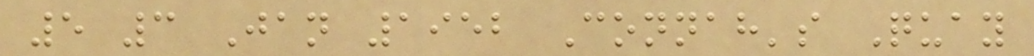5 3 Jan 1952 Connah's Quay
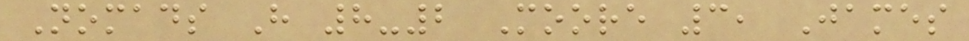Nomads H 8-2 Moore 3, James
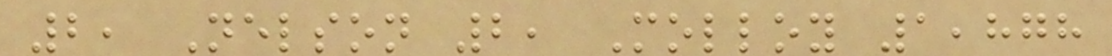2, Nelson 2, Molloy 1,878
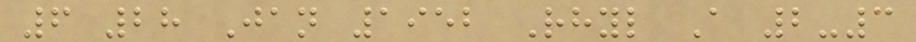6 28 Jan 1952 Rhyl A 2-3
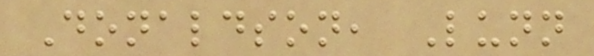Donaldson, Lunn
